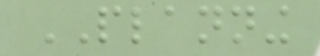PLANNING
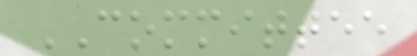COMMITTEE
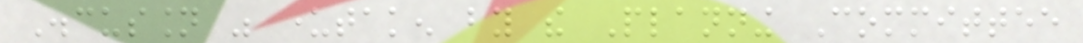Discussion was undertaken by the Planning Committee
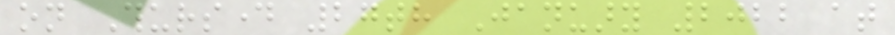on Thursday 27th January 2022 at
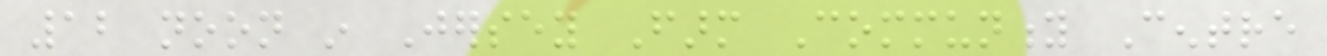12 noon in Jersey Farm Community Centre
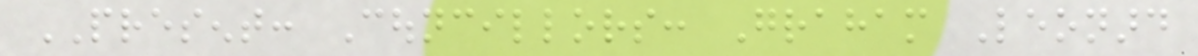PRESENT: Councillors: Graham Leonard
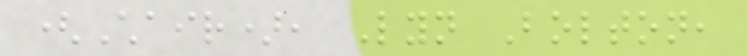(Chair), Lyn Bolton,
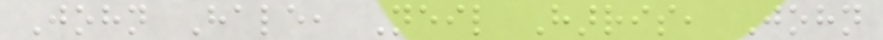John Hale, Neil Harris, John
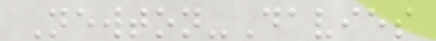Newton-Davies
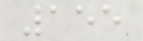155
